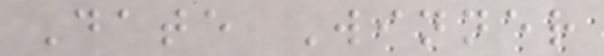Date Winner
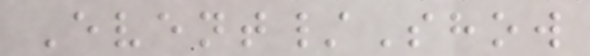Event/Show
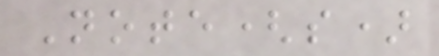Note(s)
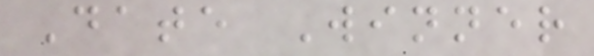Date Winner
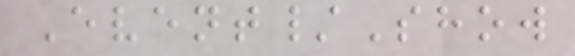Event/Show
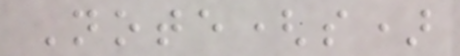Note(s)
